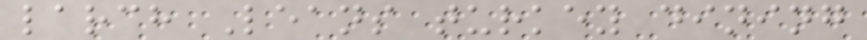larch Leans turkey dining
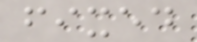fixed
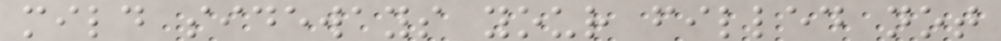mild sideways your filled not
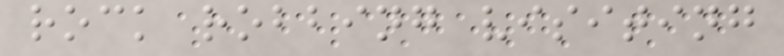rock robbing visiting
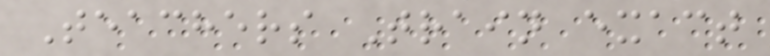Teachers Train exact
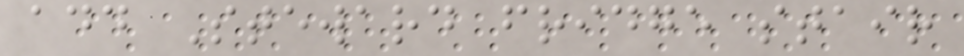add Steward fridge stair
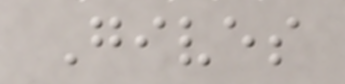Gives
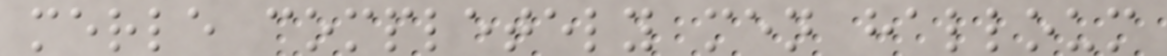merle completely men halloum
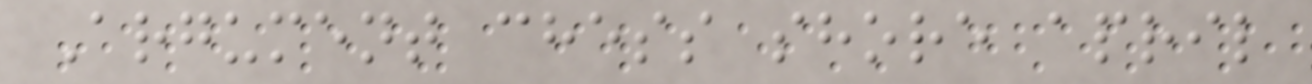Argument chess shore april
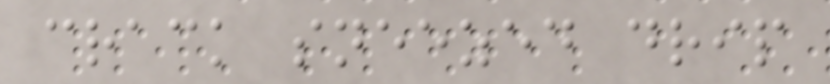crack sneezed drip
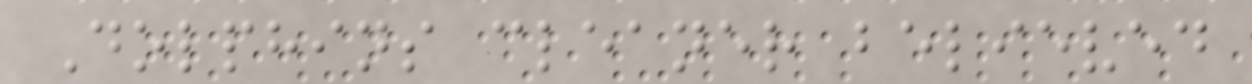Dolphins cleaner believed
